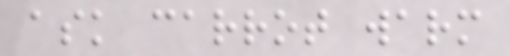ask carrot warm
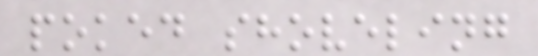poked shoveling
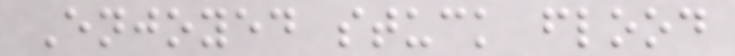Enjoyed stuck flood
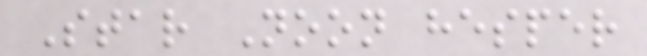Star Noon hesper
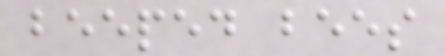beeped bees
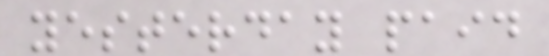yesterday paid
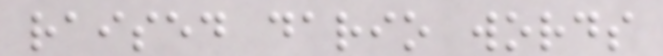raised dario words
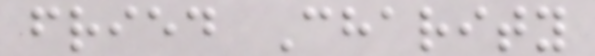fried Charity
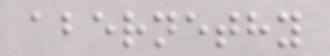abernethy
